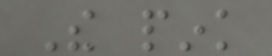The pink
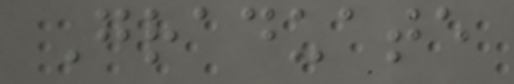Graduate
